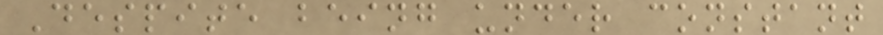Despite being under constant
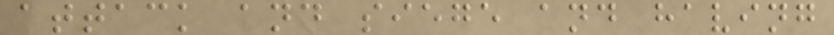attack and siege and having
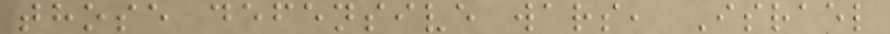those defensive wars, Israel
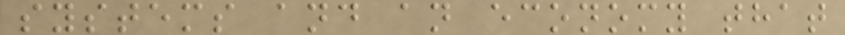systems and an economy that
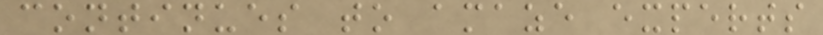continues to amaze experts
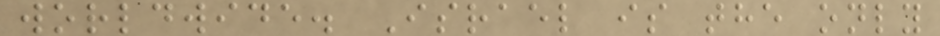worldwide. Israel is the only
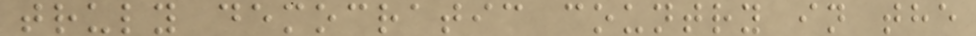truly democratic country in the
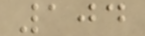104
